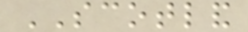SCOTLAND
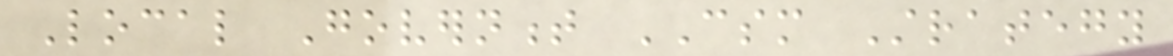Local Government CSM Strategy
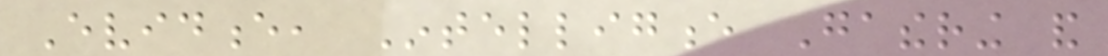Evidence, Intelligence Gathering and
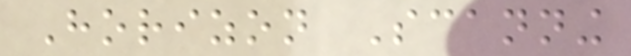Horizon Scanning
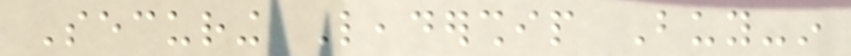Securing Leadership Buy-in
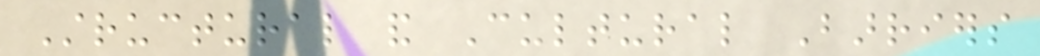Structural and Cultural Barriers
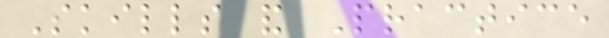Skills and Practice
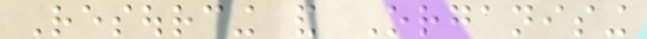Resourcing and Organising
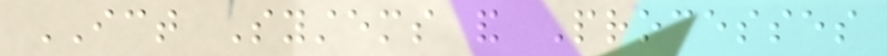ICT Systems and Processes
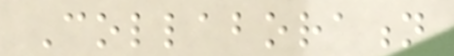Collaboration
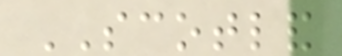SCOTLAND
